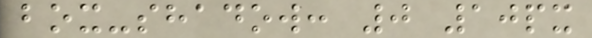box-shadow: 0 10px
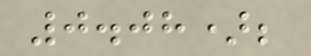0.08);
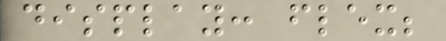display: flex;
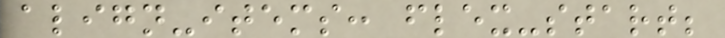align-items: flex-start;
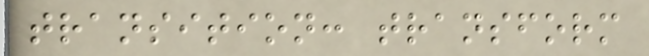transition: transform
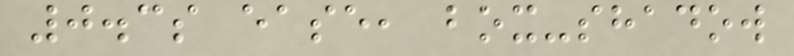0.3s ease, box-shadow
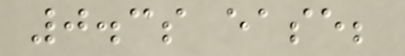0.3s ease;
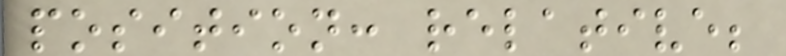position: relative;
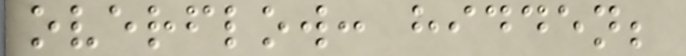overflow: hidden;
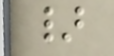}
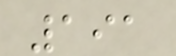191
